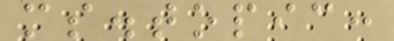ms.topic:
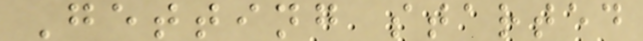Getting started
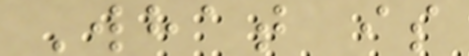What is
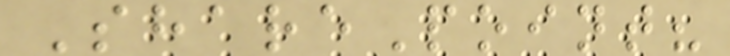SharePoint?
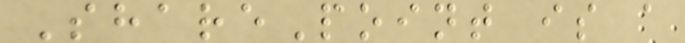SharePoint is a
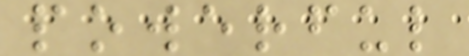powerful
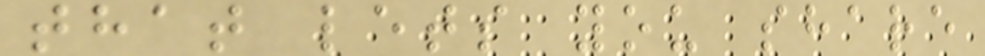that lets you share
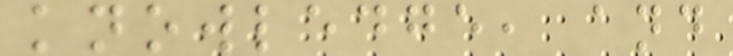knowledge, and
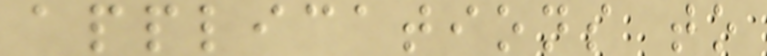applications to
